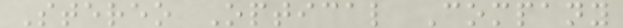Stereo Optical Company
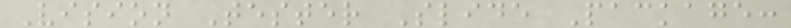Vision Tester Slide Package:
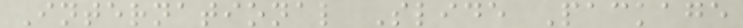International Slide Package
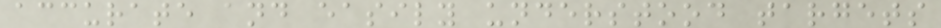accurate and easily understood targets
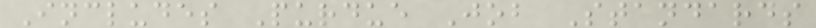Includes Purdue Job Standards
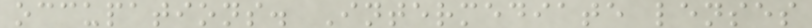occupations. Intermediate lenses
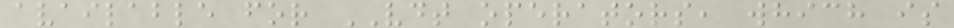available for VDT operators, which is
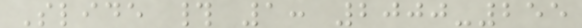Slide # 1: 2000-255
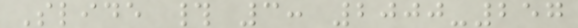Slide # 3: 2000-257
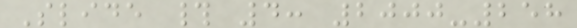Slide # 4: 2000-258
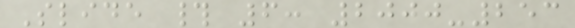Slide # 6: 2000-253
